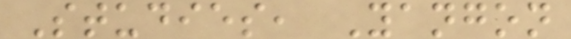Studies, Yangon
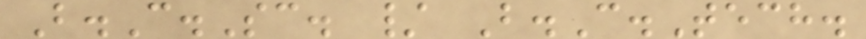B.C.Sc. / B.C.Tech.
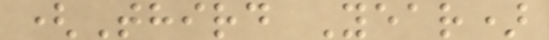(Third Year)
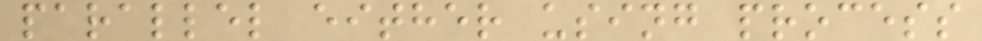parallel either using process
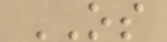OS
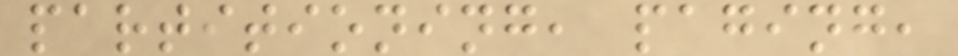partitioning, paging,
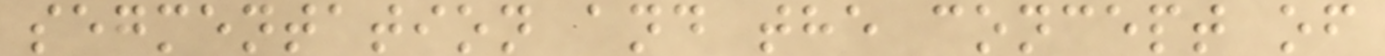segmentation and the concept of
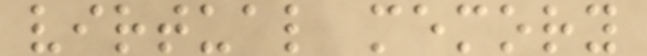virtual memory
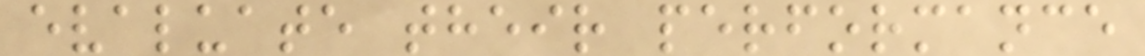evaluate their performance
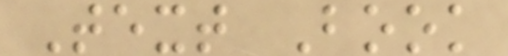Text Book
